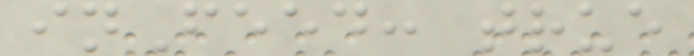inFeed: true
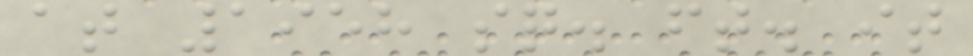at 1958 sq. ft. it
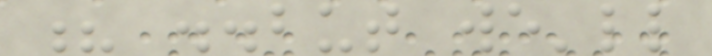? ..but we'll
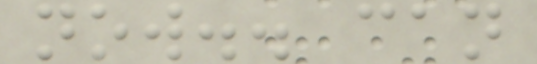now.. can
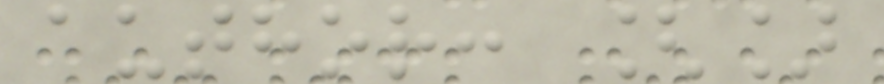author: []
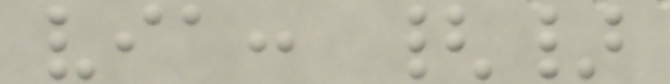via: {}
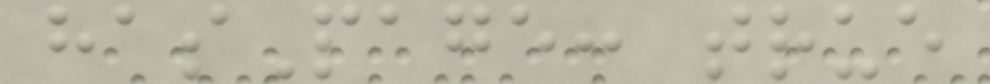hasPage: true
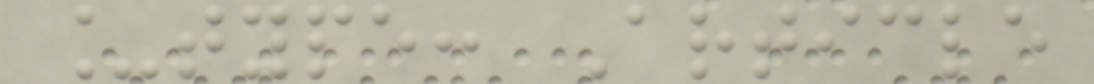_type: Article
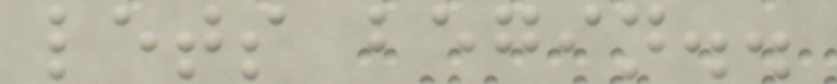lets begin..
